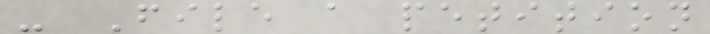- File a petition
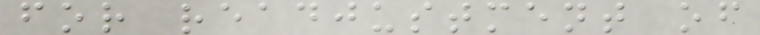for readjustment of
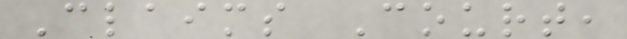Claims Court,
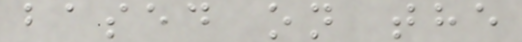based on the
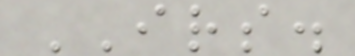IRS.
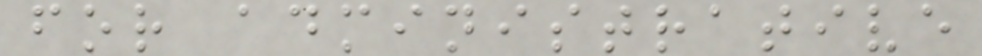for administrative
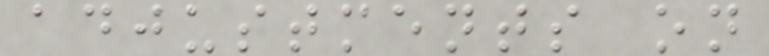adjustments on
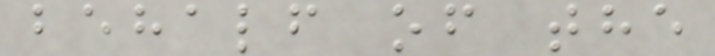behalf of the
